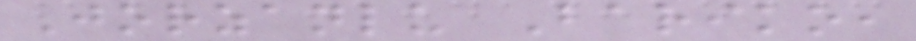Jorzanlu Bariko,
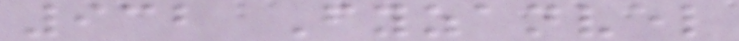932 Fyzanvel
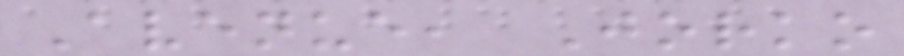Avenue, Jorko
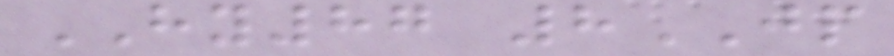HY87 8JP
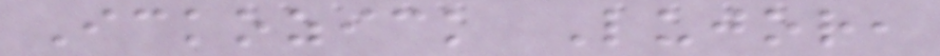Ickozick Lujor,
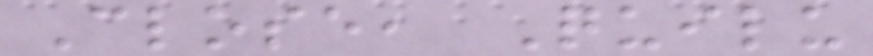Close, Quilu
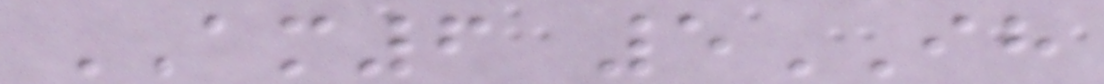AM6 5IH
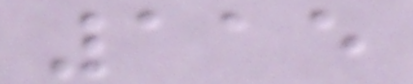115
